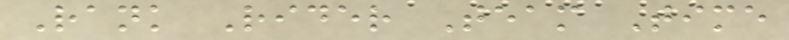Rank Rider Team Time
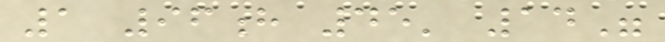1 96h 45' 14"
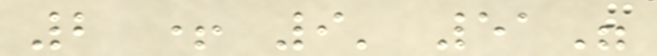2 + 9' 51"
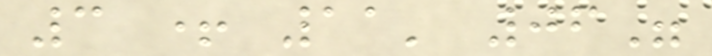3 + 11' 06"
